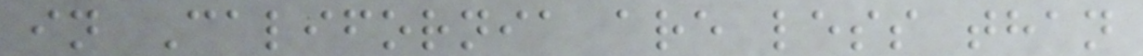in California are less than
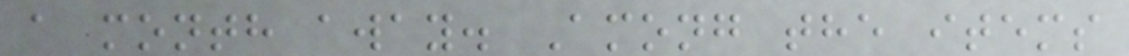a month away. Among the items
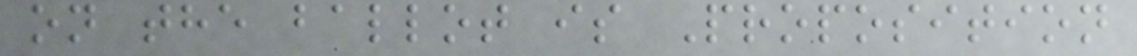on the ballot is Proposition
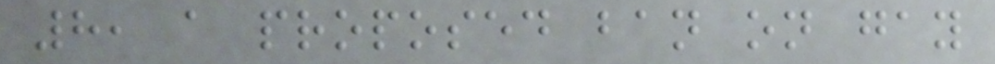8, a proposed ban on gay
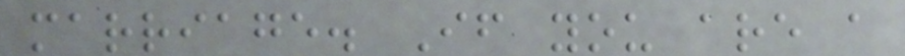marriage. If you are a
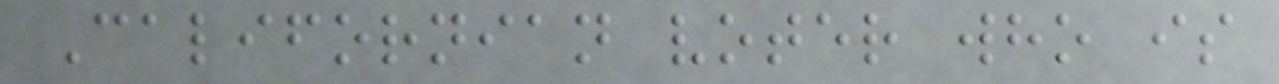Californian voter who is
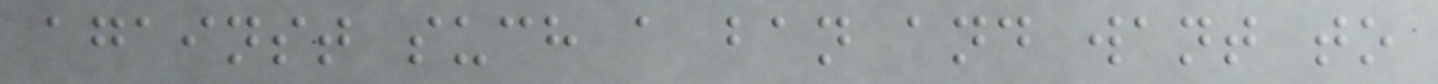against such a ban and want to
